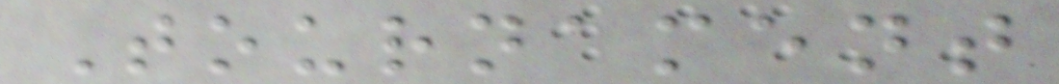Tournament
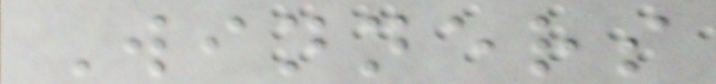Winners
